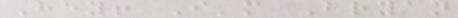Hey! I'm Bryan
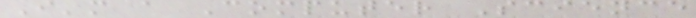I'm a Computer Science
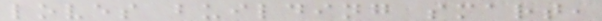loves building smart,
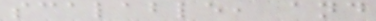scalable, and
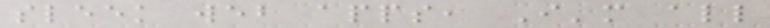sleek web apps, I'm all
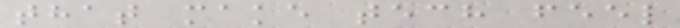that make tech feel
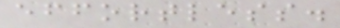effortless.
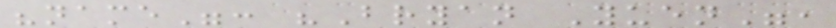"name": "Bryan Yuen",
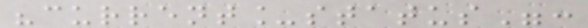"current_status":
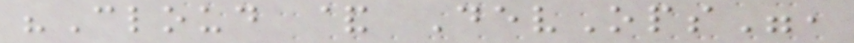"Cloud & DevOps",
